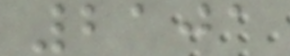2101
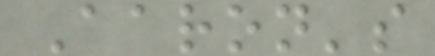Aaron's
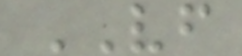VF
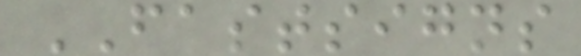FASTSIGNS
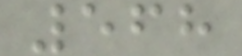568
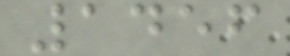1456
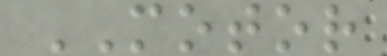MOTOR
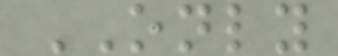ONLY
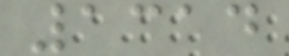1314
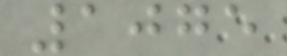1075
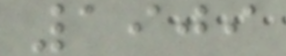1909
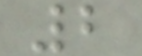2
